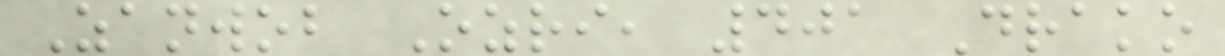Zanwob Ozri, 401 Drako
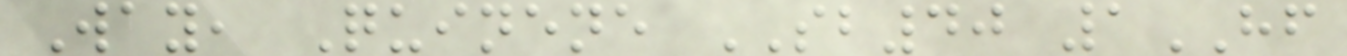Way, Quinene SB40 1HF
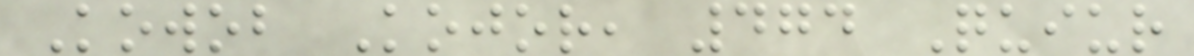Kowob Kojor, 474 Quiur
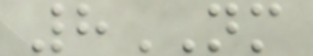8NM
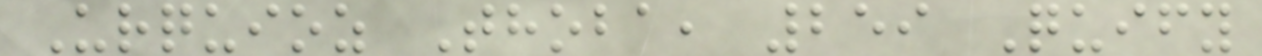Urquioz Thoba, 259 Quify
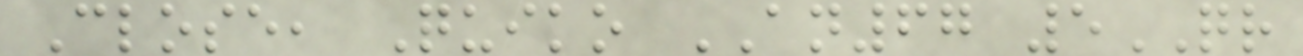Close, Quiko AN67 5QR
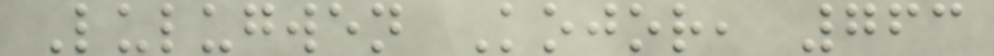Lulugwen Kojor, 763
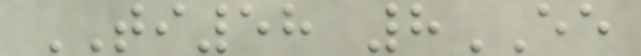TI58 8EE
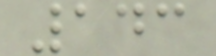143
